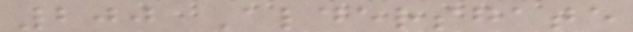200 Aldersgate
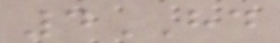4HD
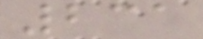231
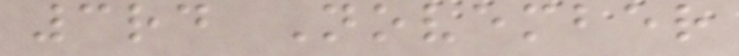3rd November
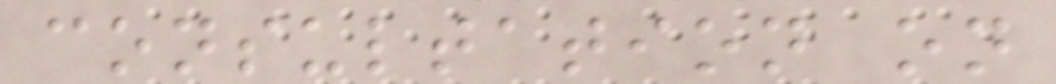consultation on
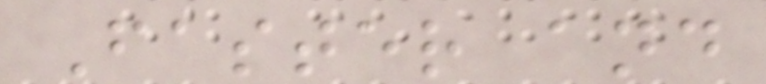Faster and
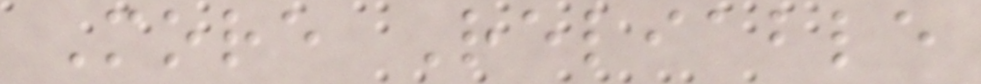More Reliable
